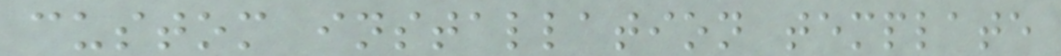custom installation template
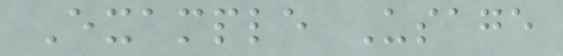Example Usage
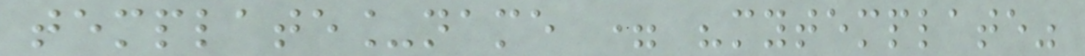template_name = "mytemplate"
